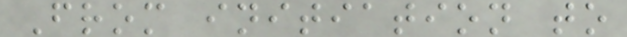From initiation to
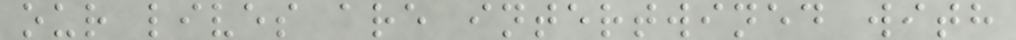our lives are intertwined with
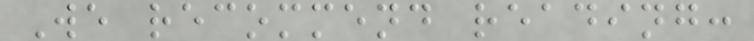We recommend reading:
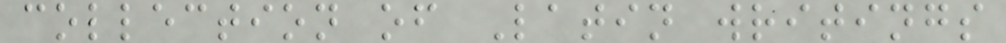collection of Latin writings
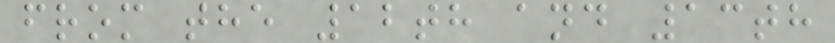from the 12th and 13th
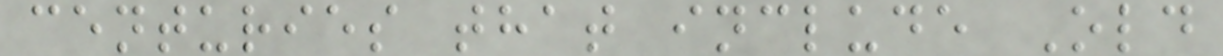centuries that include Old
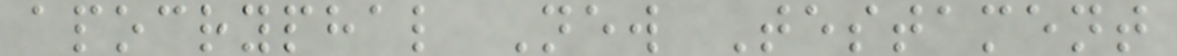apocryphal New Testament
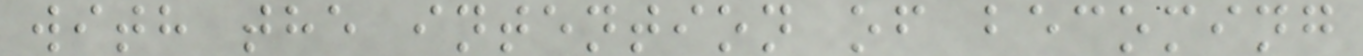with the intention of becoming
